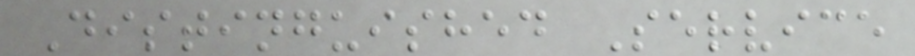Distinguished Service
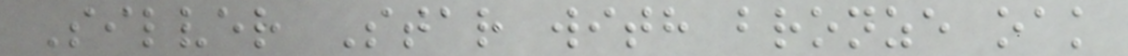Silver Star with bronze oak
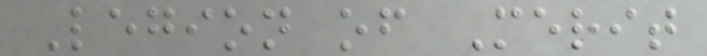Legion of Merit
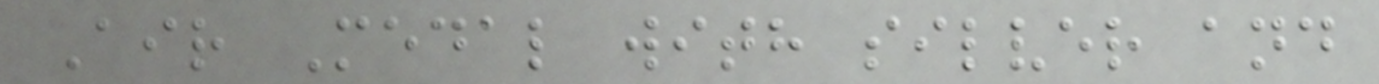Air Medal with silver and
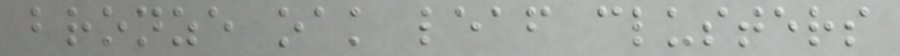bronze oak leaf clusters
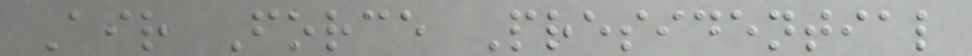Air Force Presidential
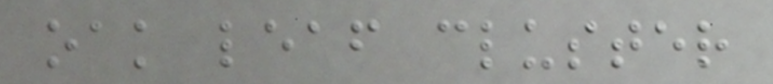oak leaf cluster
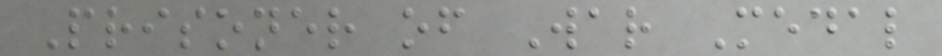Prisoner of War Medal
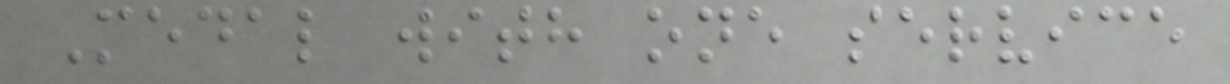Medal with one service
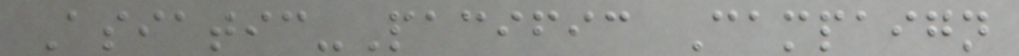Asiatic-Pacific Campaign
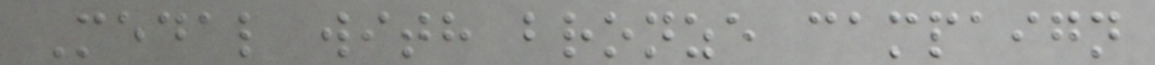Medal with bronze campaign
